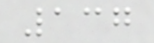137
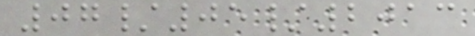07/05/2013
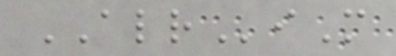ALRiM
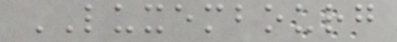LUXEMBOURG
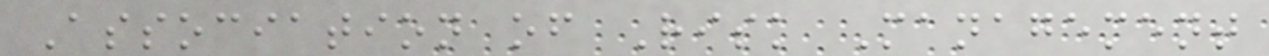Association of Risk Management
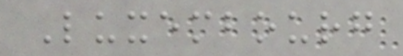Luxembourg
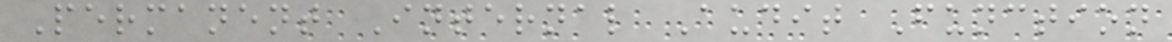Permanent Internal Audit Function
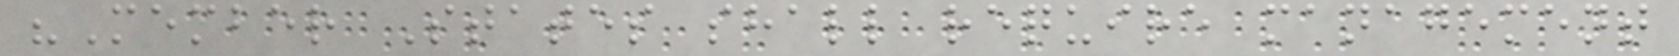"Member States shall require management
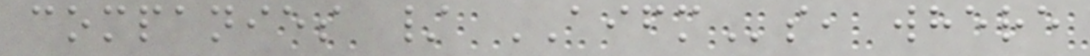companies / AIFMs, where
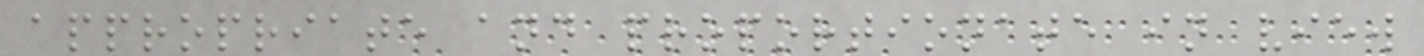appropriate and proportionate in view
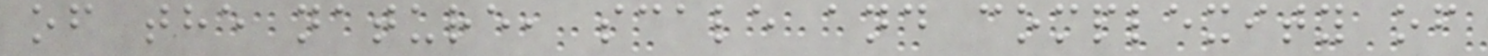of the nature, scale and complexity of
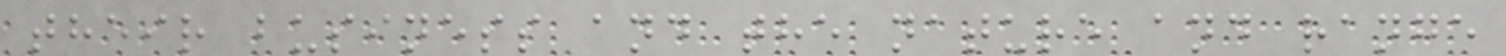their business and the nature and range
